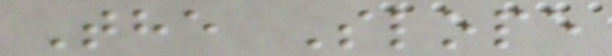The Slope
